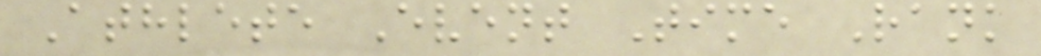Athlete Event Time Rank
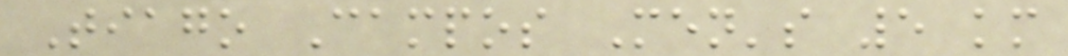Tiago Campos Men's 5 km
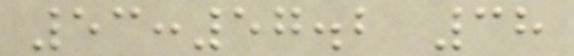53:57.2 38
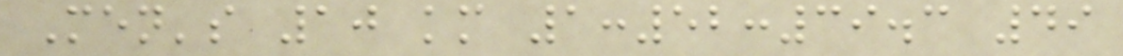Men's 10 km 1:52:39.3 49
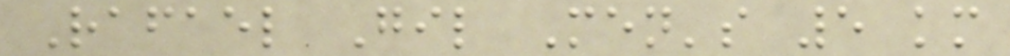Rafael Gil Men's 5 km
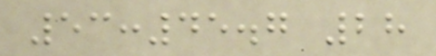53:45.7 28
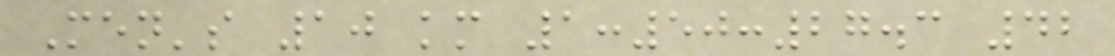Men's 10 km 1:50:27.3 42
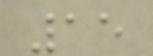15
